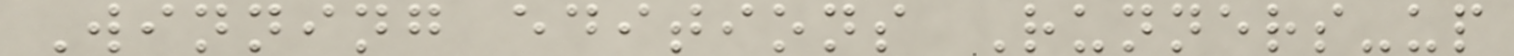Winning editions Runners-up
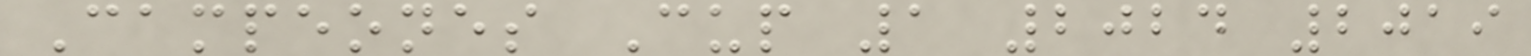Campeones Cup 1 2024 2019
